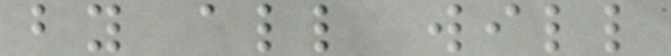by all will
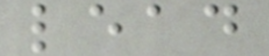lead
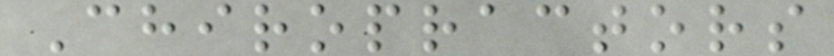Chiropractors
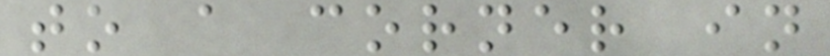to a corner in
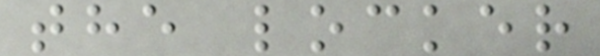the locker
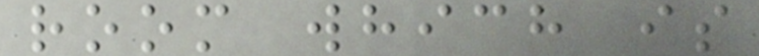room which is
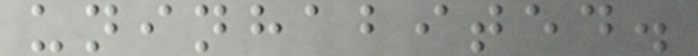uninhabited.
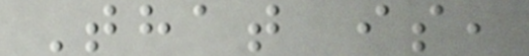That is,
